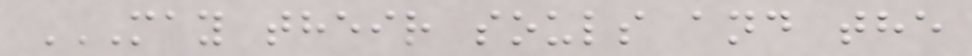MAY THEIR SOULS AND THE
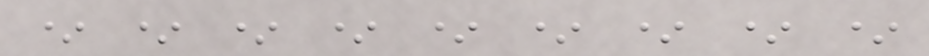* * * * * * * * *
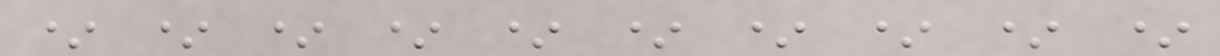* * * * * * * * * *
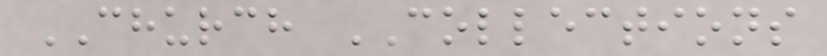CHURCH COLLECTIONS
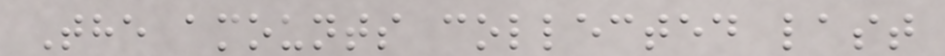The amounts collected last
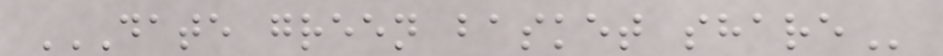DATE GREEN BASKET SHARE
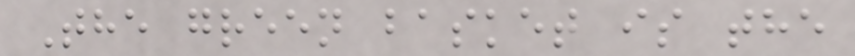The green basket is the
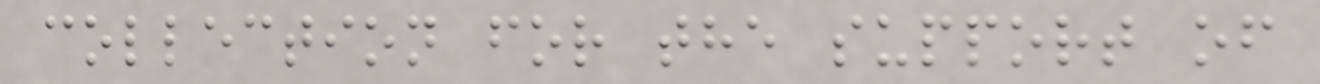collection for the support of
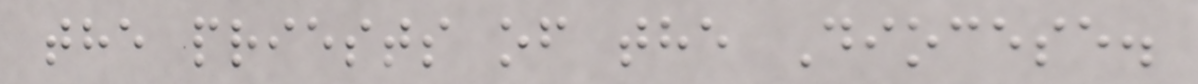the priests of the Diocese.
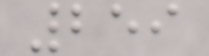259
